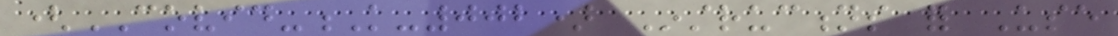(COVID-K-002) Instructions for Use
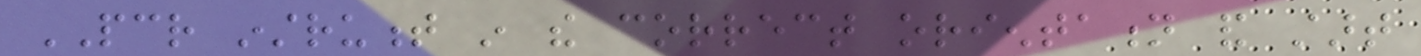PCR instrument in the correct orientation and start
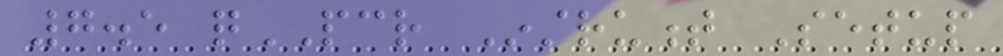7.5 qPCR Instrument Setup
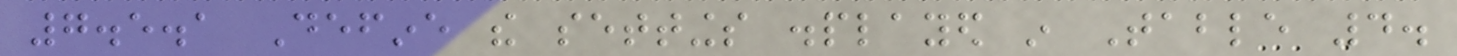7.5.1 Define the settings displayed in Table 4.
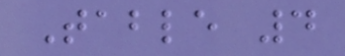Table 4
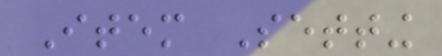Item Setting
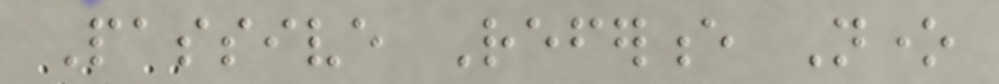Passive Reference None
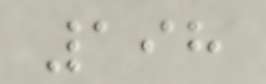198
